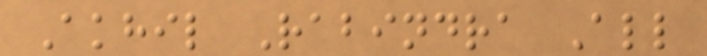Akhil Rabindra All
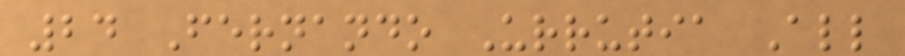24 Fernando Urrutia All
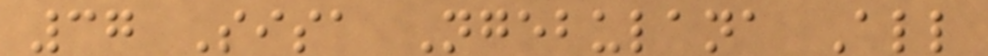37 Sisa Ngebulana All
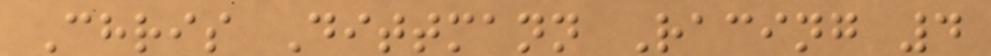Chris Dittmann Racing 4
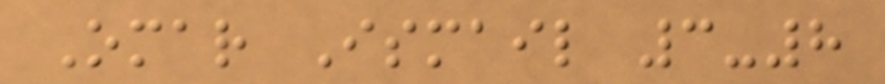Omar Ismail 3-8
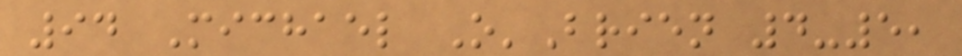94 Michael O'Brien 4-5,
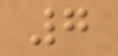7
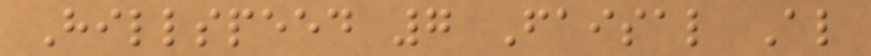Hillspeed 7 Faisal Al
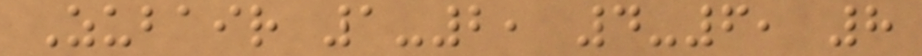Zubair 1-2, 4-6, 8
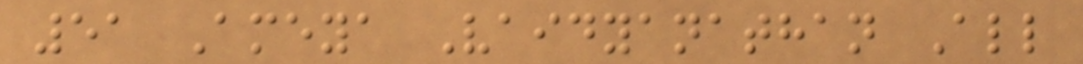51 Ameya Vaidyanathan All
